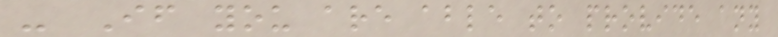- If you are able to provide any
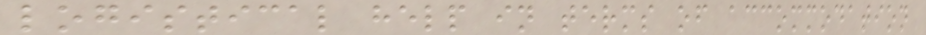logistical help in terms of accommodation
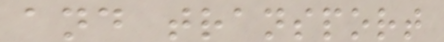and transport
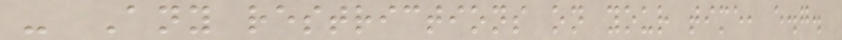- Any restrictions on your time, e.g.
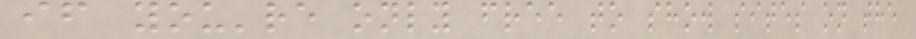if you're only free to show sites on the
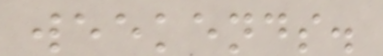weekends.
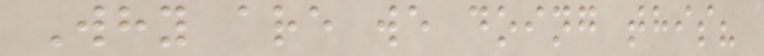Why are we doing this?
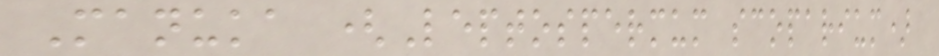Manuka (Leptospermum scoparium)
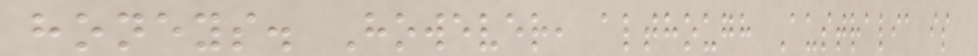honeys. However, although Australia is
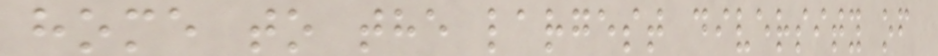home to the largest diversity of
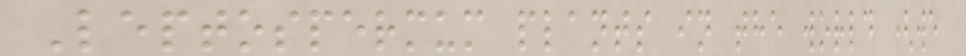Leptospermum plants in the world (we
